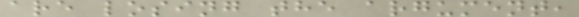are losing the argument,
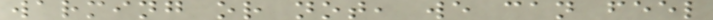warming or not, we can feel
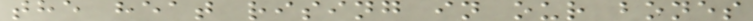the heat rising in our bones
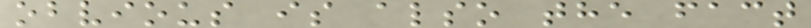obvious is also the fact
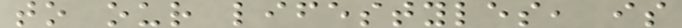to our lifestyles, is
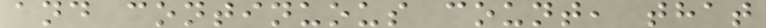and continuous count, that
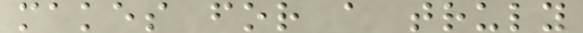makes for a truly
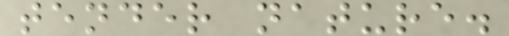tender nature.
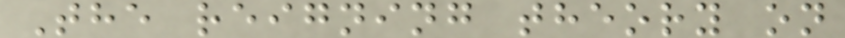The reigning theory on
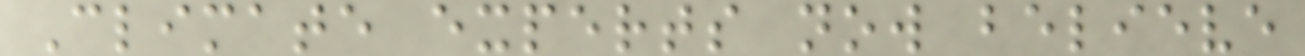Climate experts now believe
